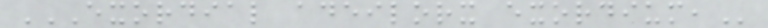EXORDIAL ADEILORX EXORDIUM,
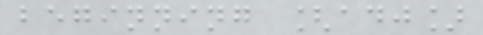beginning [adj]
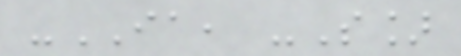-IA, -S]
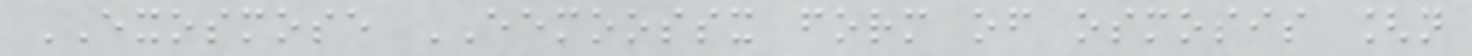EXOSMOSE EEMOOSSX form of osmosis [n
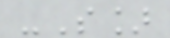-S]
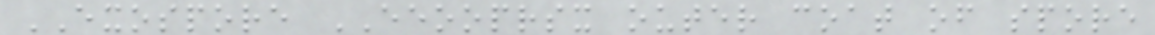EXOSPORE EEOOPRSX outer coat of spore
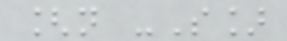[n -S]
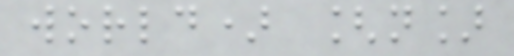world) [n]
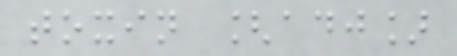toxin [adj]
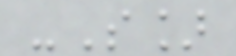-S]
